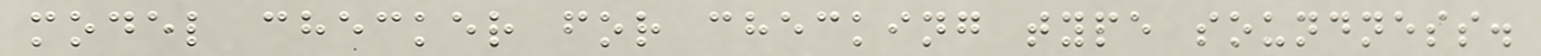model checker for checking type soundness.
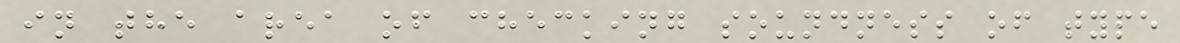in the area of checking soundness of type
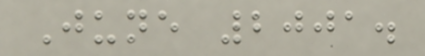June 2001.
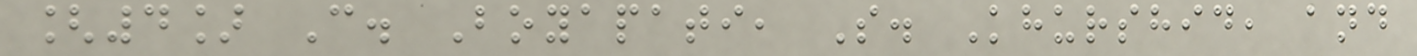[4] C. Boyapati, S. Khurshid, and
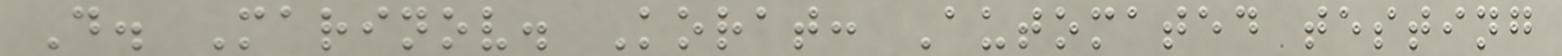D. Marinov. Korat: Automated testing
